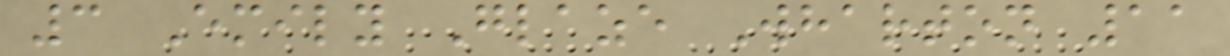3 Emily Glaze Wharton 11
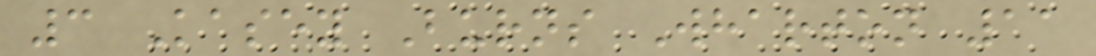3 Kasey Burns Wharton 11
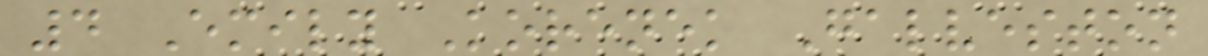4 Emily Korenek Galveston
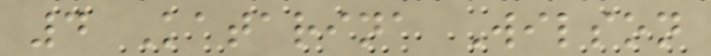4 Katarina Wilson
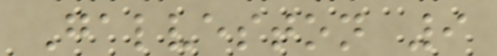Galveston 9
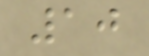10
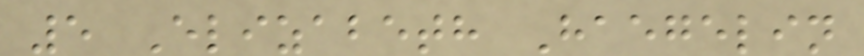5 Elizabeth Haegelin
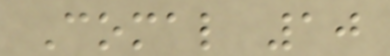Comal 10
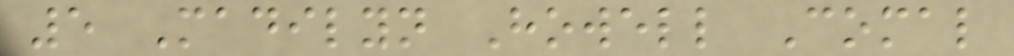5 Madilyn Howell Comal
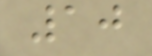10
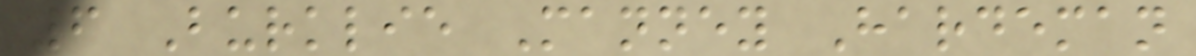6 Burklie Manney Hardeman
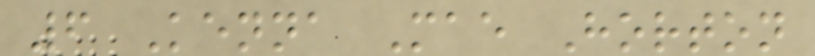6 Kenna Mae Horton
